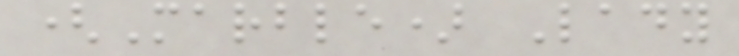(Marble) Lady
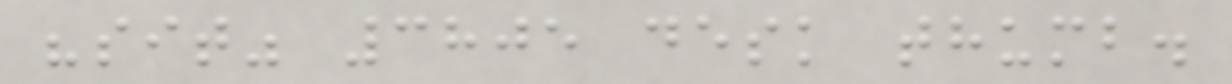"sit" 3805 desk thumb.
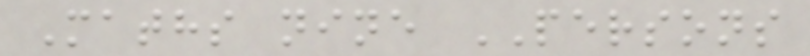Maths nine PERSONS
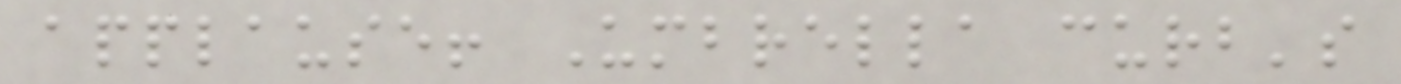applause! Umbrella curb's
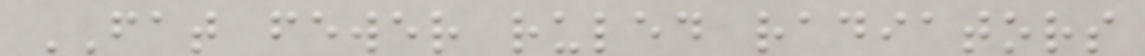FAT fewer ruled radiators
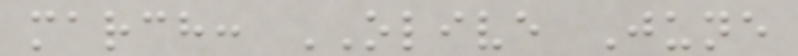march: OLIVE June
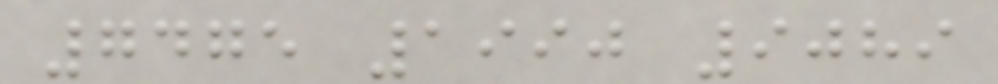7475 1990 9089
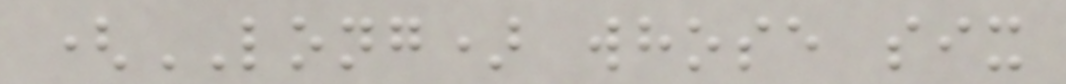(LONG) whose six
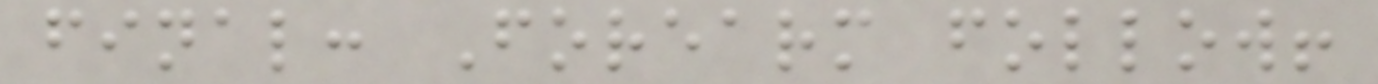final: Forearm follow!
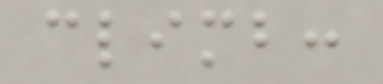climb:
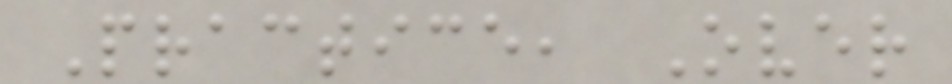Practice, Over
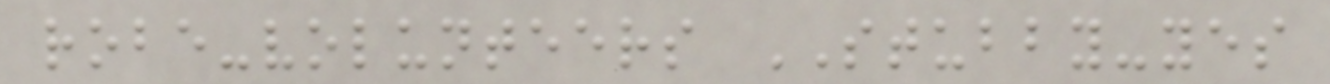robe-volunteers STUBBY-yes
